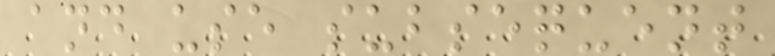and use subsequent
